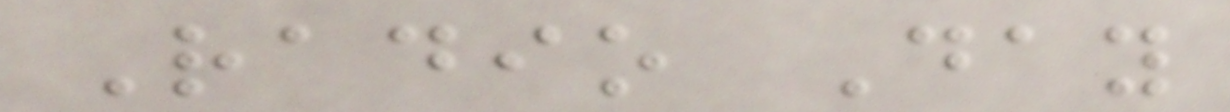Radio Day
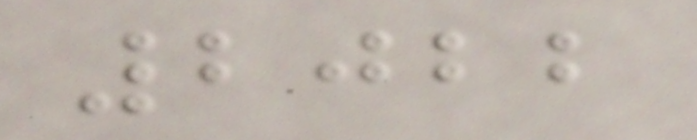2022
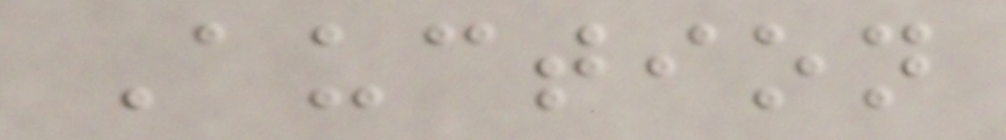Auction
